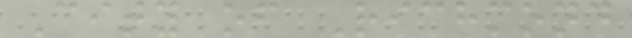City of Richmond
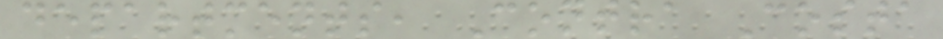departments, Contra Costa
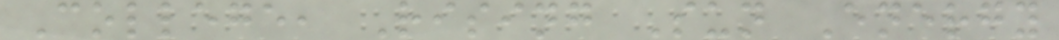College, Rising Sun Energy
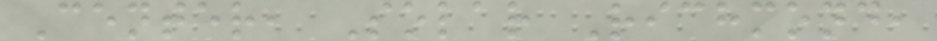Center, Solar Richmond,
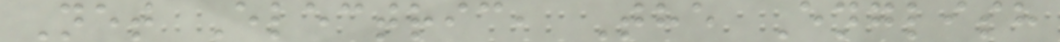Net Electric, The English
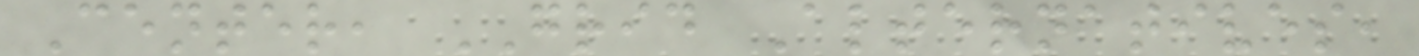Center, GRID Alternatives,
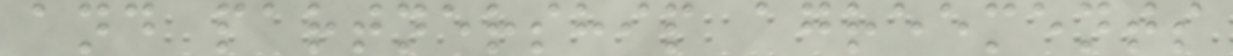and partnership agreements
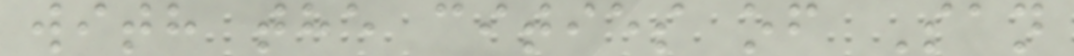with the cities of San
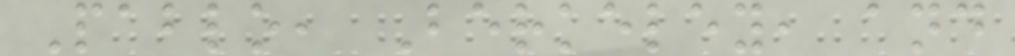Pablo, Berkeley, and
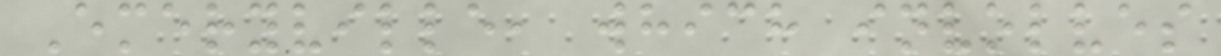Emeryville, which involves
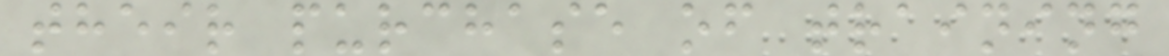their purchase of training
